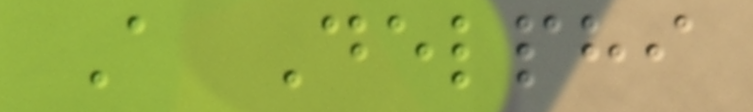A Delphi
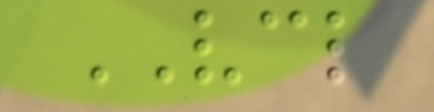VCL
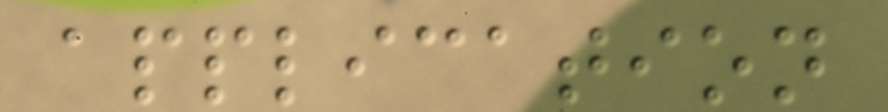application
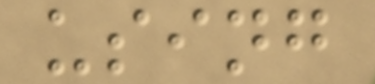using
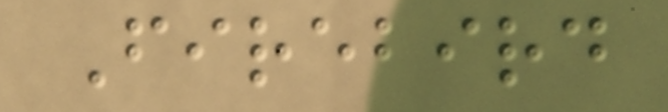Firebird
